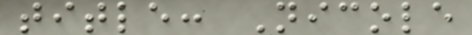title: Nicole
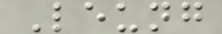Leung
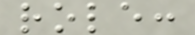role:
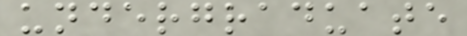undergraduate
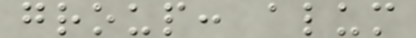group: alum
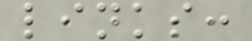links:
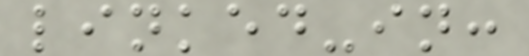linked-in:
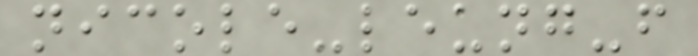nicole-leung-f
